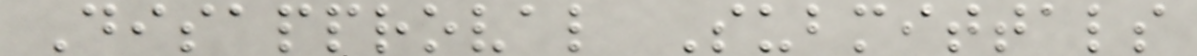Disapproval Submittals
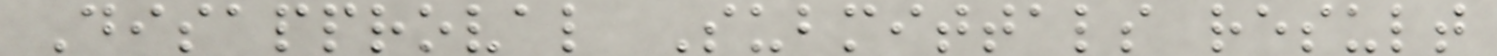Disapproval Submittals result
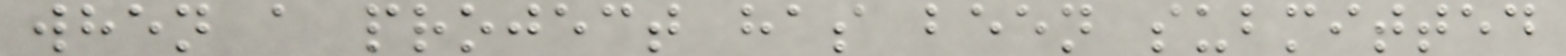when a project has been submitted
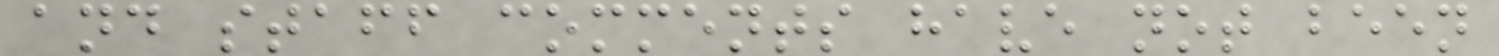and staff comments have not been
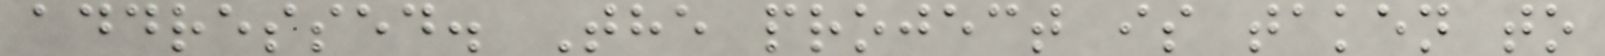addressed. The project is taken to
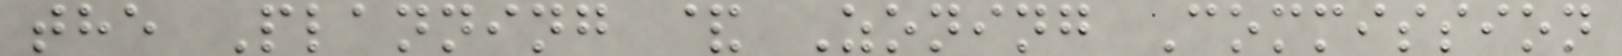the Planning & Zoning Commission
